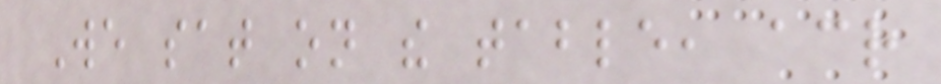We sat on the table, across
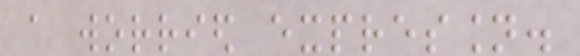a worried expression.
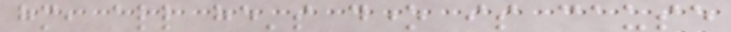him, all he's done is cause
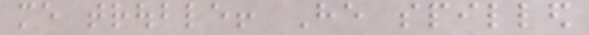me trouble! He spilled
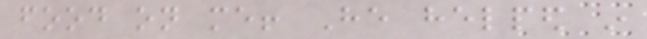food on me! He helped in
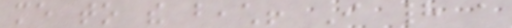me to the beach! I had a
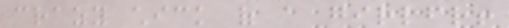crazy chick of a girlfriend!
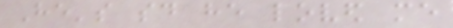He's said he loved me
